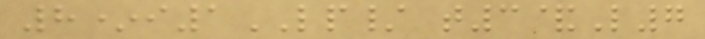8*i1LP/ t3&L7
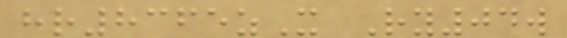hr8365zX Ry04w
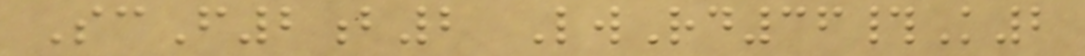ScF2b2 LwRd36#K2
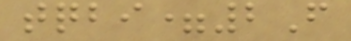tqbi=2F
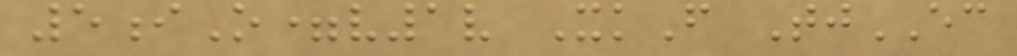5iO=v1v XkF TjEC
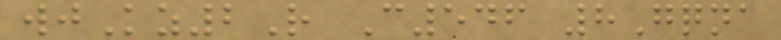wjKz2R C546 8Gqna
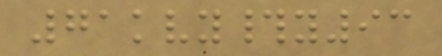71kvy#y93
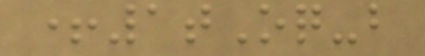+1tOq-b
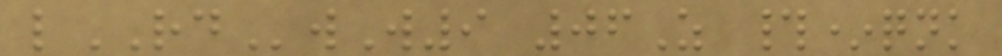lRDwW9 06Z #*qnk
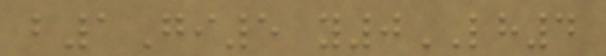b1Gi5 y0LH4
